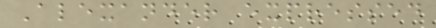Alexander expressed
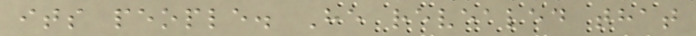its people. He revealed that
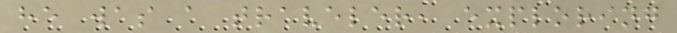he was a traveler, exploring
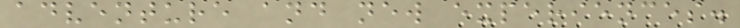adventure and new experiences.
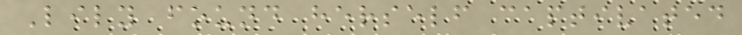Lily found herself captivated
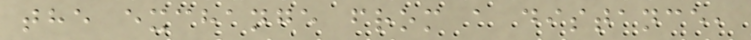the exchange from a distance,
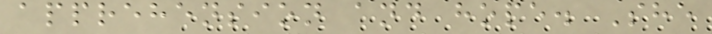apprehension and hope. She
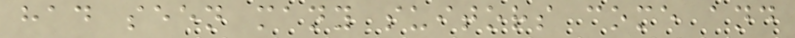had seen many suitors come and
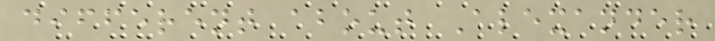different about Alexander
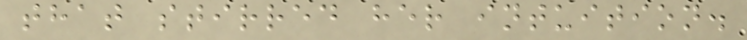that stirred her intuition.
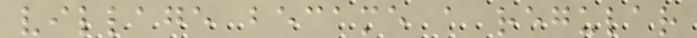village became a regular
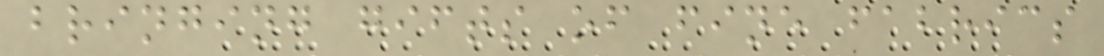bringing gifts of fine fabrics
